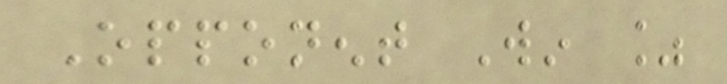Opponent Win %
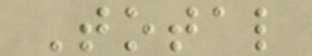Total
